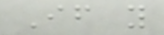If you
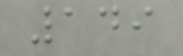149
